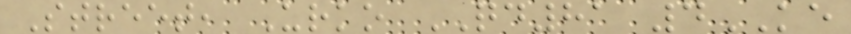Street, Urko QD81 4KE
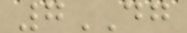7DG
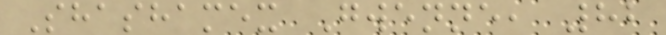Shashamex Gwenne, 82
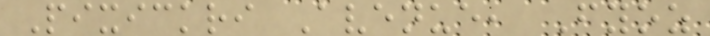Pixickri Avenue, Fyoz
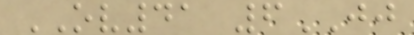OV41 6JJ
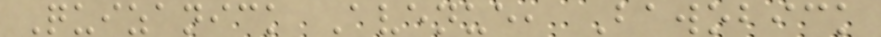Quizanick Avenue, Bawobick
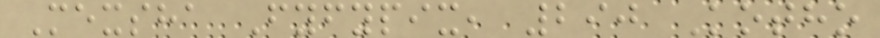Mexsha Fyfypix, 290 Kotho
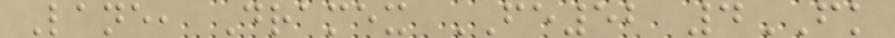Lane, Dramex FE52 4FK
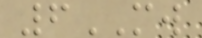6MW
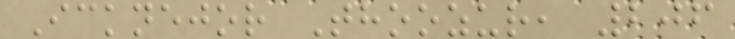Icknejor Thoozur, 206
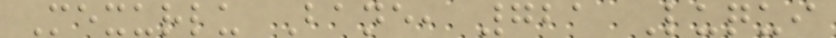Mexurlu Bane, 721 Luqui
